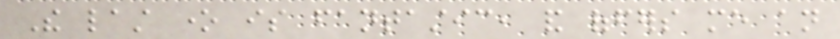The last one is fantastic, and offers me an
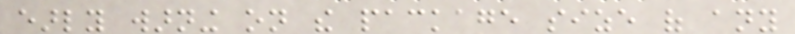early warning on the package size of any
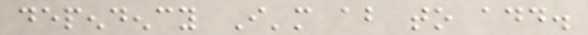dependency I'm about to add.
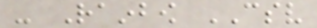- Rainbow CSV
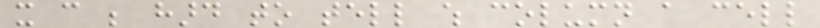it can be hard to tell which column a cell
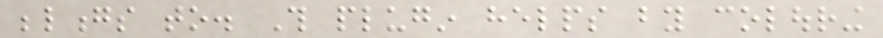belongs to. This plugin helps by colouring
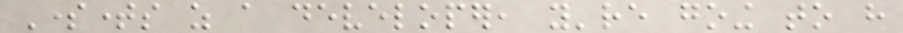Sometimes as a developer, you're going to have
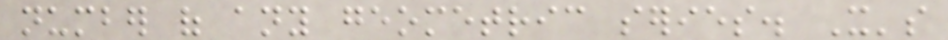number of any geometric series. It's
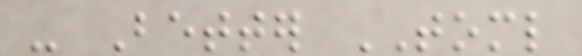- Better TOML
